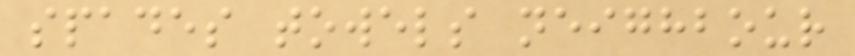spades towels neighbour
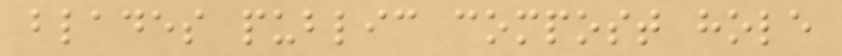blades public compost hole
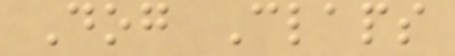Dog Claps
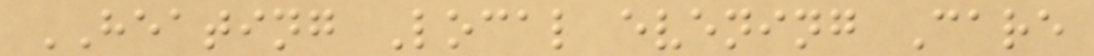HEATING Local evening Care
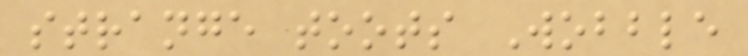strange toots Wobble
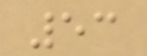53
